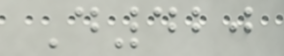D420
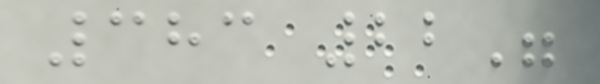383 22"
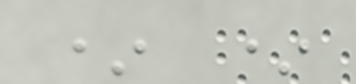* *
